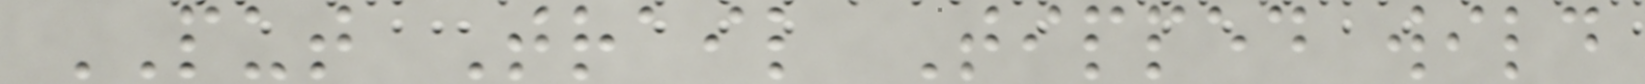PUT Trail Tipped wild
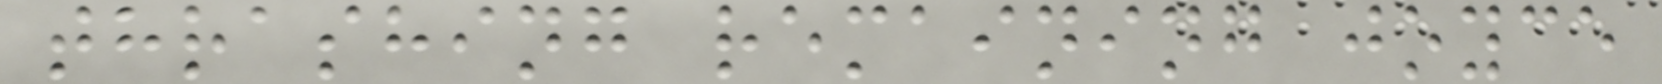thrashing remaining joyce
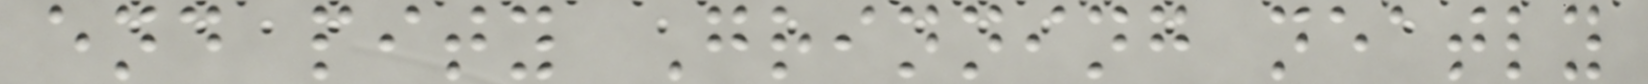end pity Grinning neatly
